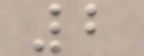2
